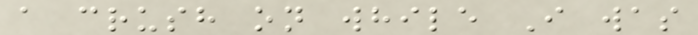a crush on while I was
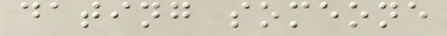dating someone
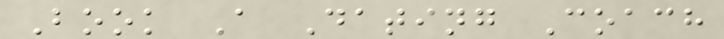Book A Dating Coach
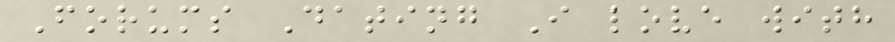Forums Dating I love with
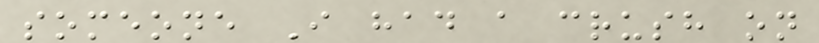someone I had a crush on
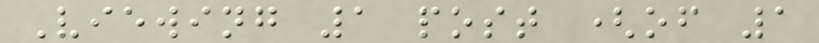Viewing 1 post (of 1
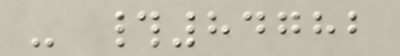- #84782
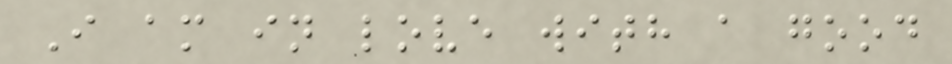I am in love with a good
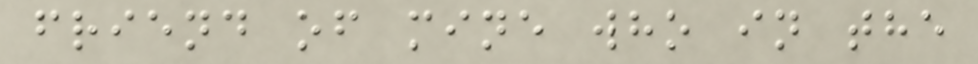friend of mine who in the
